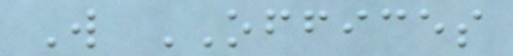W OFFICES
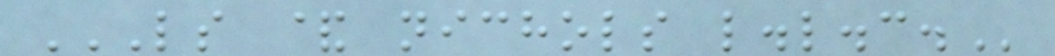LS & NICHOLS L.L.C.
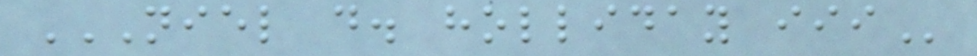NIEL D. HOLLIDAY III
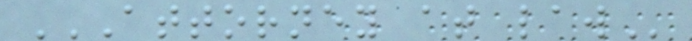ATTORNEY AT LAW
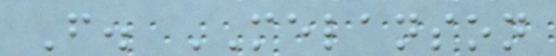F. MELANSON
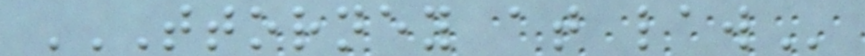TTORNEY AT LAW
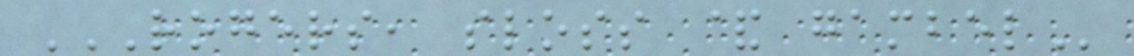ROGERS, SLOSS & GAMBEL
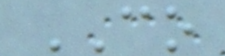CO
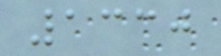1330
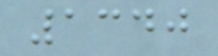1340
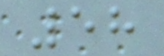58
